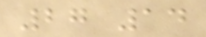27 14
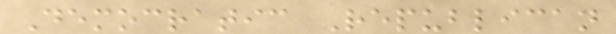Democratic Republican
